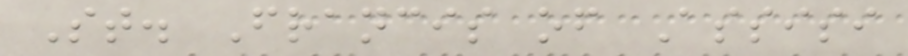St. Francis of Assisi
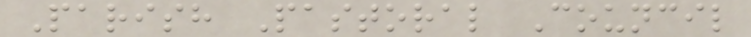Parish Pastoral Council
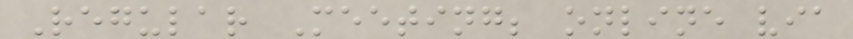Regular Meeting; online via
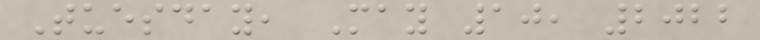Tuesday, May 10, 2022
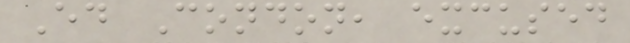Ed Condon, excused
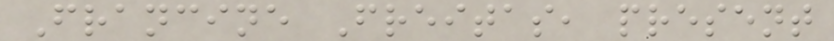Francine Freitas, present
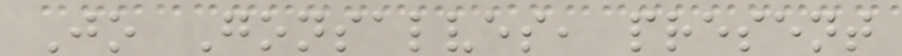Jo Gonsalves, present
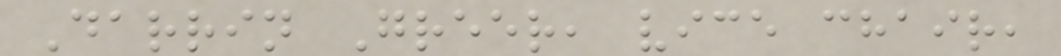Darrin Greer, vice chair,
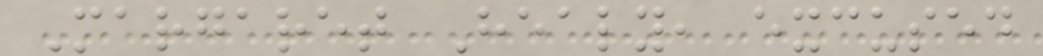Margaret Healy, excused
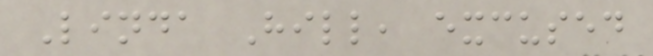Linda Hill, excused
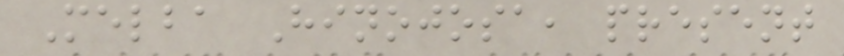Melba Hinojosa, present
